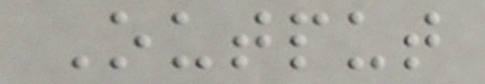Output
